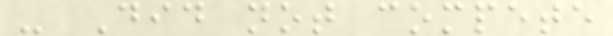- Did not compete
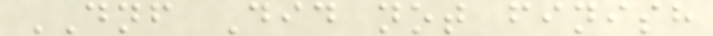DNF Did not finish
